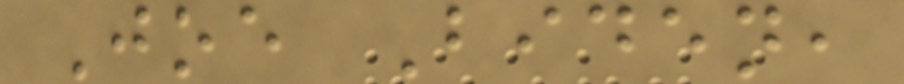Joe Biden,
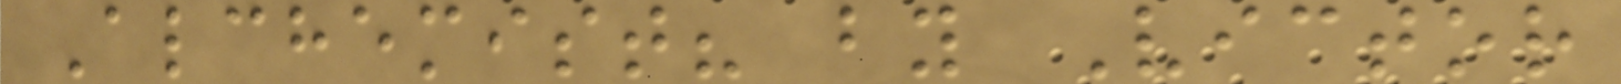Alchemist? by Victor
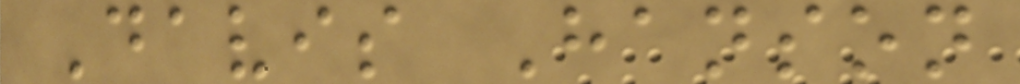Davis Hanson
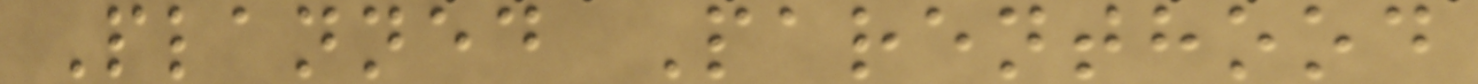Planned Parenthood
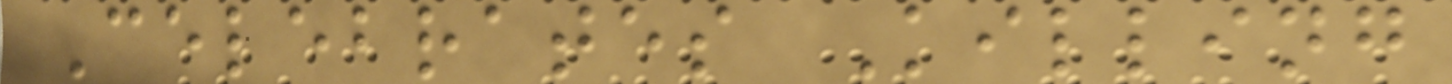Celebrates Killing
